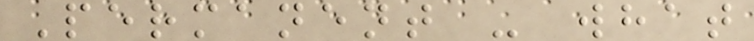Permanent - what
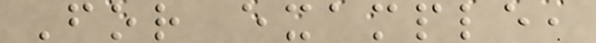For example,
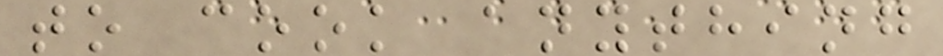to cook anything
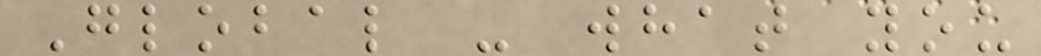Global - what you
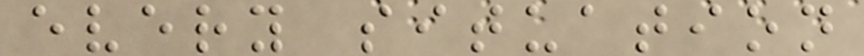every situation
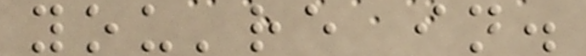you're in.
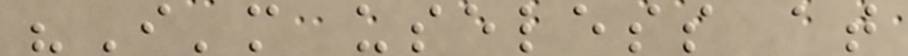"I'm useless at
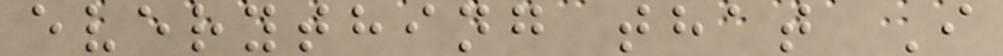everything that I
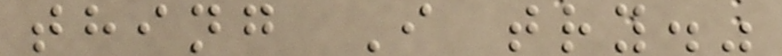thing I try."
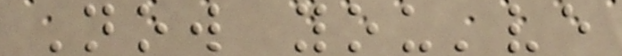Now you've
